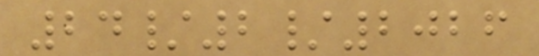24/2/2026
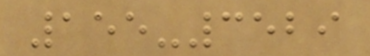155-3529
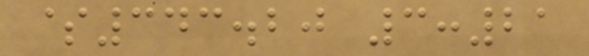$343.20 3:21
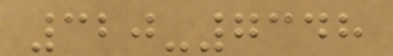320-7348
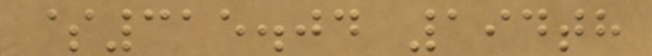$315.04 194th
